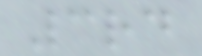3rd
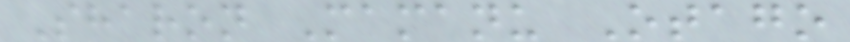Sharon Mamanu Otago
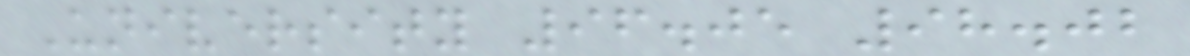University 96.05 98.02
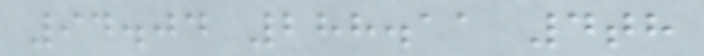94.04 288.11 4th
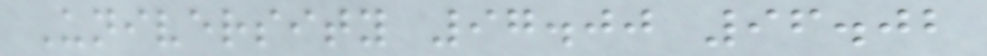University 97.00 96.02
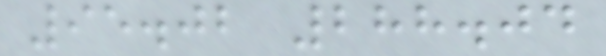95.02 288.04
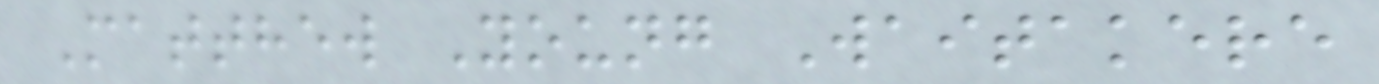Matthew Young Waitakere
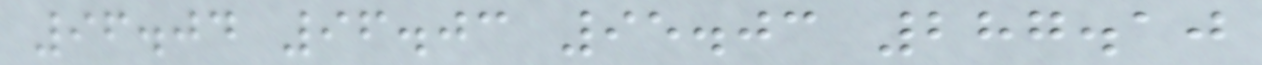96.04 96.03 95.03 287.10
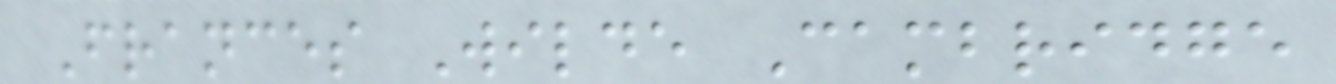Frances Wilde Cambridge
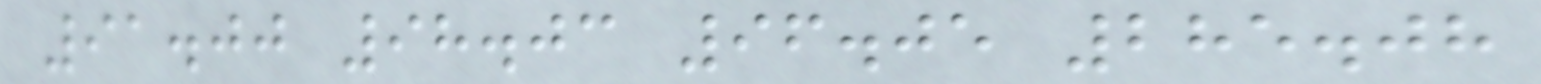91.00 98.03 96.05 285.08
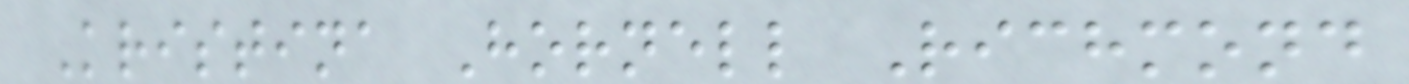Kristina Hornell Richmond
